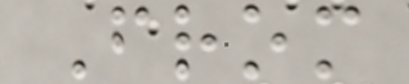From
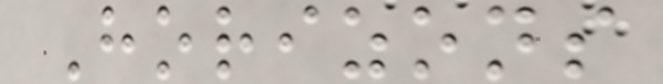Horizons
